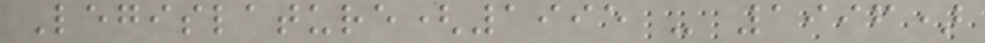Legislature(1995 - 1996)
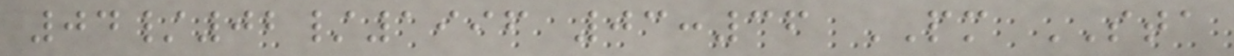04/02/1996 03:36 PM STA
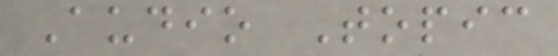Audio Topic
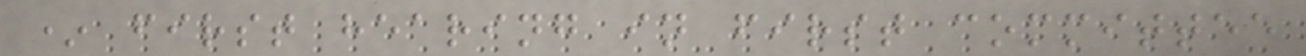* first hearing in first committee
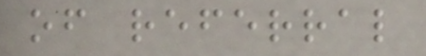of referral
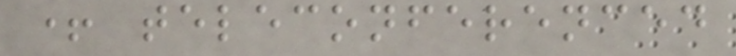+ teleconferenced
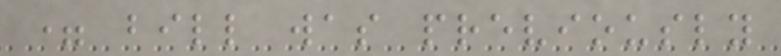= bill was previously
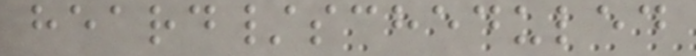heard/scheduled
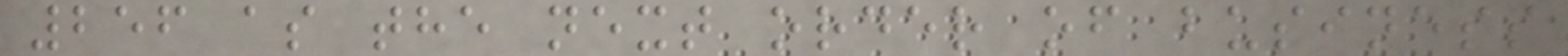256 as the next order of business
